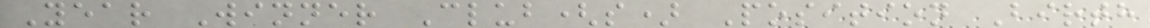Year Winner Club(s) Position Birth
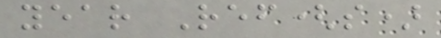year Ref(s)
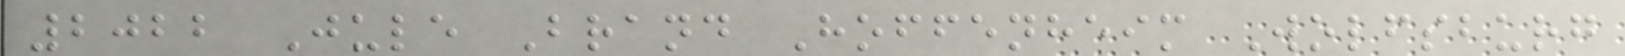2022 Jule Brand Hoffenheim Wolfsburg
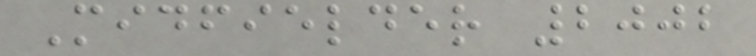Midfielder 2002
